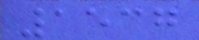1537
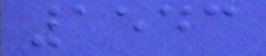1543
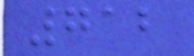712
